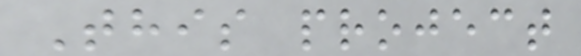This project
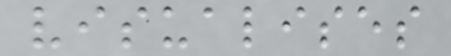visualises
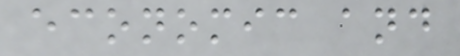economic and
